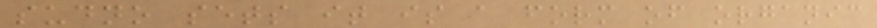sudno sets it is a form of organic
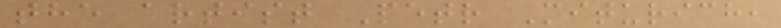the artist Petr Miturich,
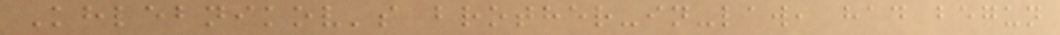Khlebnikov's brother-in-law, had begun
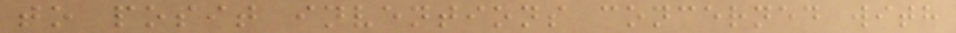to posit inventions concerned with
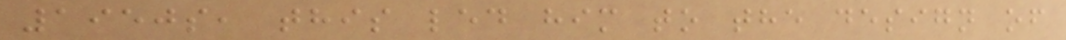1950s, this led him to the design of
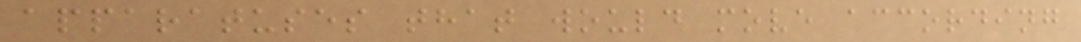apparatuses that would move according
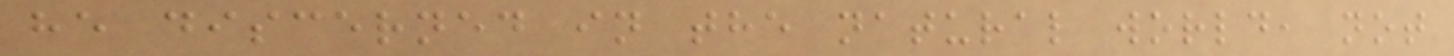he discerned in the natural world, not
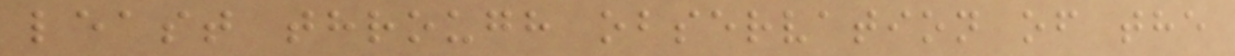least through observation of the
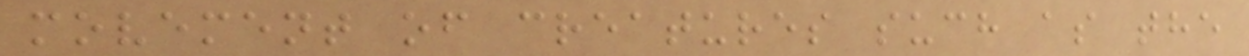movement of creatures such as the
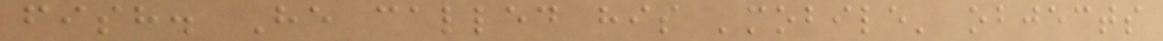fish. He called his 'mobile' objects
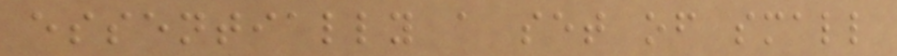essentially a set of small
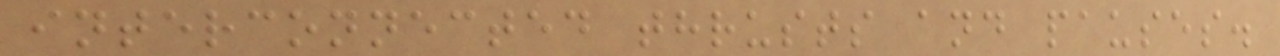interconnected thrusts and pauses.
